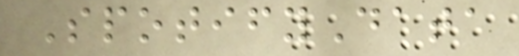SpotifyData
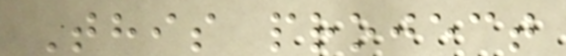This project
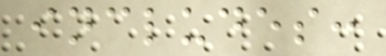includes:
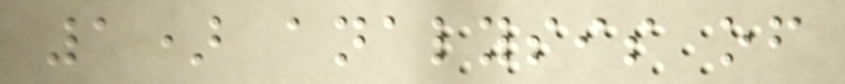1) analysis of
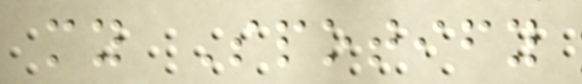my Spotify
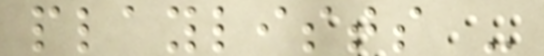playlists -
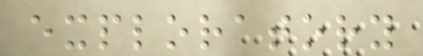exploratory
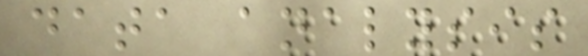data analysis
